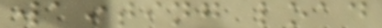waiting load
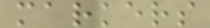markers
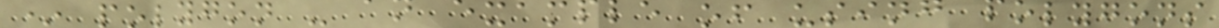* polygon - an example of using polygons
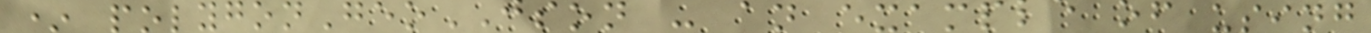* polygonGeoJSON - an example of using
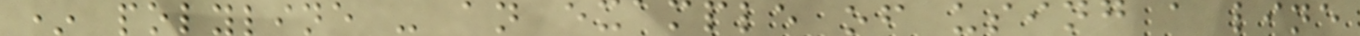* polyline - an example of using a line
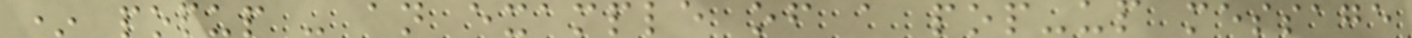* popup - an example of a pop-up message
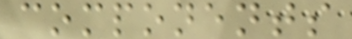components
